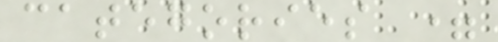categories =
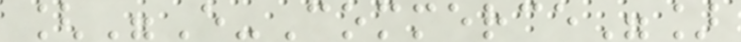["E-Commerce"]
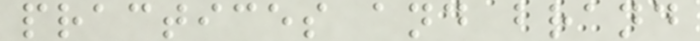practices and brand
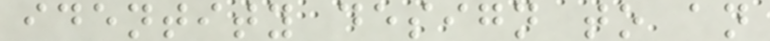identity design to an
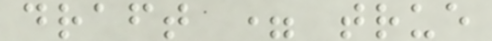draft = true
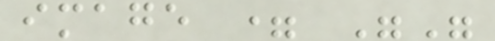image = ""
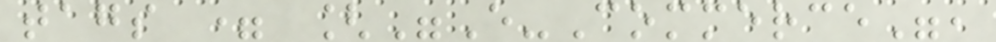tags = ["E-Commerce",
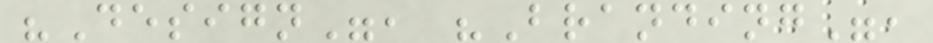"Design", "Branding",
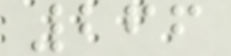266
